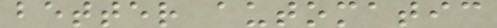better automatic
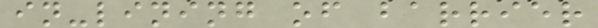in-lining of barrier
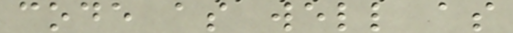code as well as
